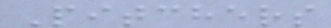Pitchers
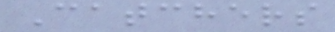Catchers
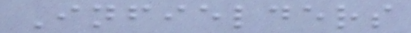Infielders
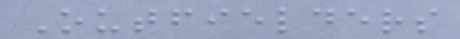Outfielders
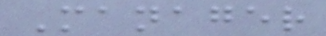Manager
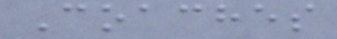Coaches
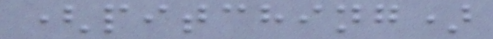(pitching)
